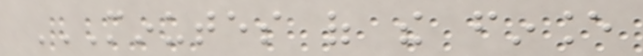MINUTES OF THE FINANCE
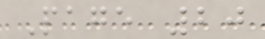Page 20
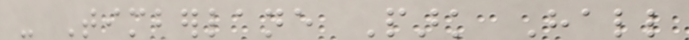- Timberlane Park Hall
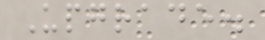Upgrade.
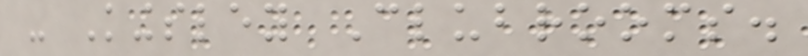- Kingsley Clubrooms.
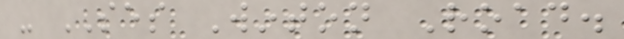- SES Winton Road.
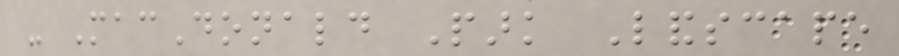- MacDonald Park Landscape
